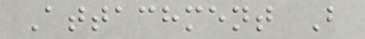Attachment B
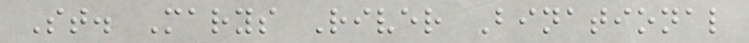St. Marys River Binational
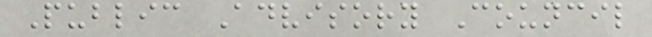Public Advisory Council
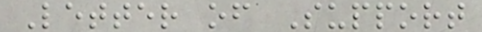Letter of Support
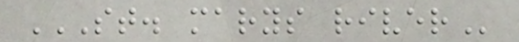ST. MARYS RIVER
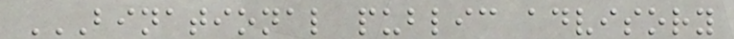BINATIONAL PUBLIC ADVISORY
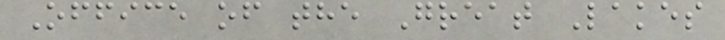Office of the Great Lakes
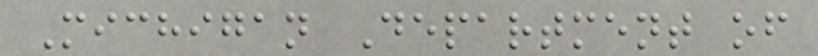Michigan Department of
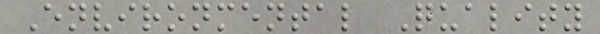Environmental Quality
